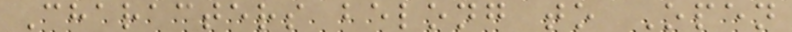Characters belong to Open
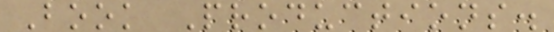Book Productions.
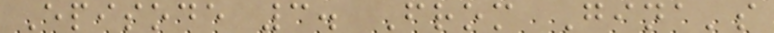Episode 3. From Gina's
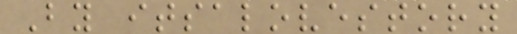By itsalovestory
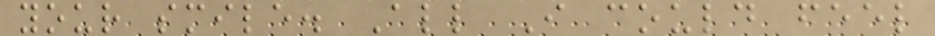your smile. All I could feel
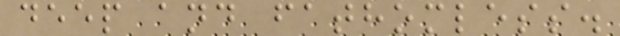deep and fathomless.
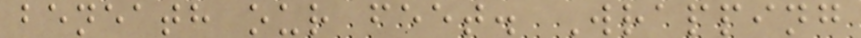beneath our feet. Wrapping
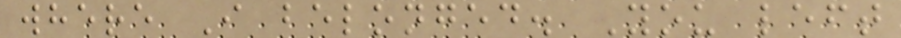where I belonged. You left
